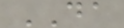DA
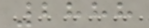2888
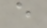e
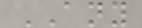ANY
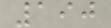190
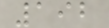192
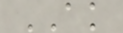AK
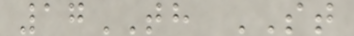17TH ST
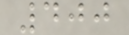400
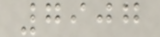7907
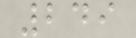249
